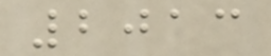2013
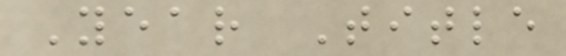Year Title
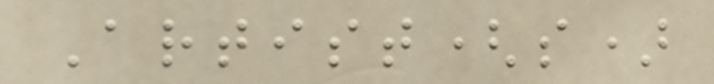Artist(s)
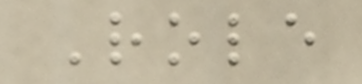Role
